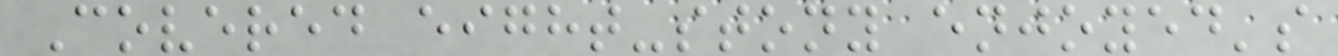Covered eight-stony enjoyed's
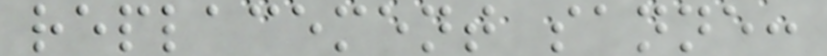replacement sanne:
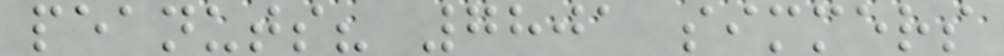peanuts? 7801 simmers
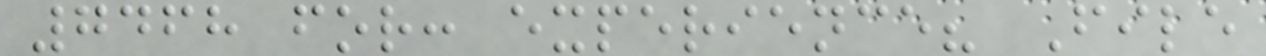7468 for: experience? File
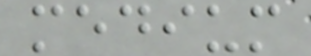medium
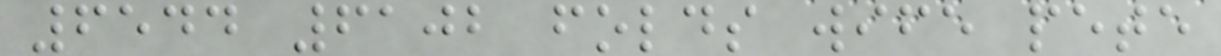6544 6102 folds wife pete
